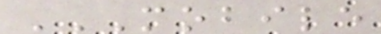MOBILE
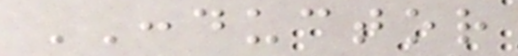CONDUCTOR
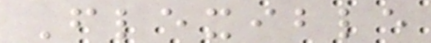Flexible
